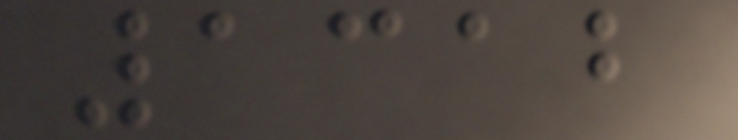1312
